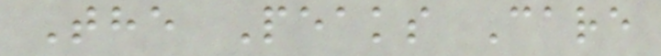The Peaks Care
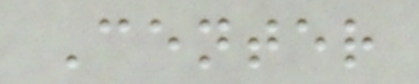Center
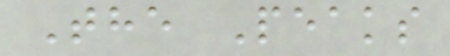The Peaks
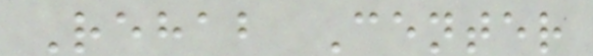Rehab Center
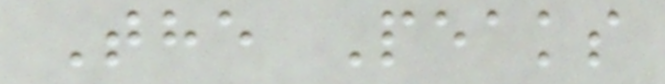The Peaks
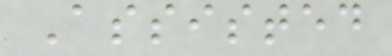Assisted
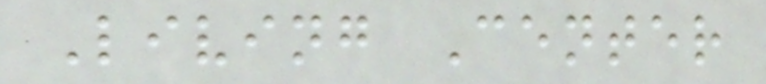Living Center
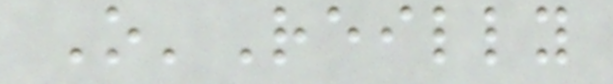O'Reilly
